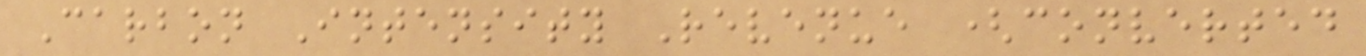Carbon Intensity Revenue (converted
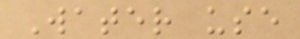Water use
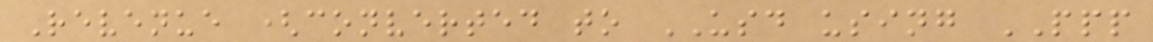Revenue (converted to USD using PPP
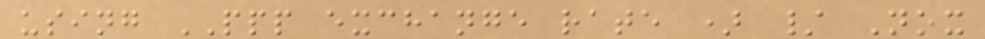using PPP exchange rate ) / Nox
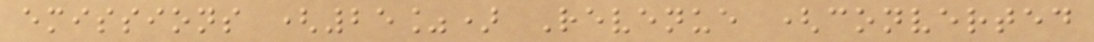emissions (25%) Revenue (converted
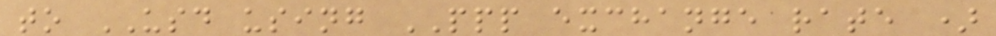to USD using PPP exchange rate )
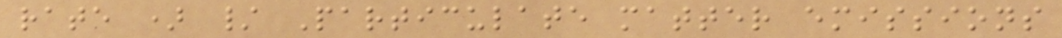rate ) / Particulate matter emissions
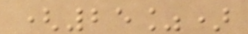(25%)
